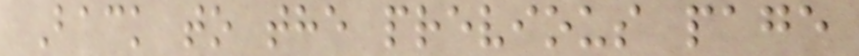Back to the previous page
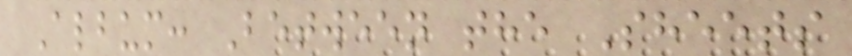Album: Between the Sheets
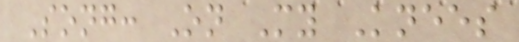Song: On My Knees
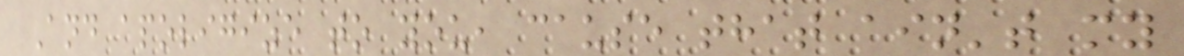And apoligize to you, cause that ain't my
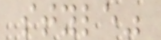style"
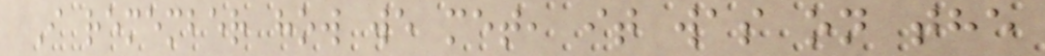I remember how we met, it was on the
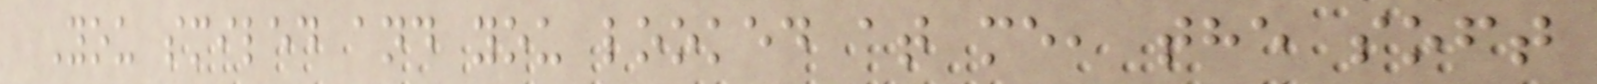You smiled and you looked at me, the soft
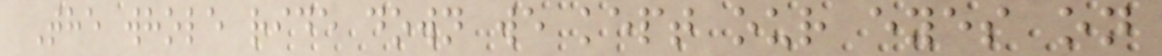The whole ride down we kept our eyes on
